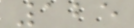125
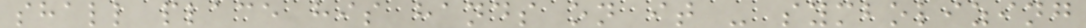shall place his hands on it - symbolizing
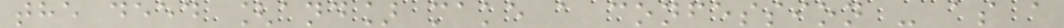the deed [and] make a confession - as a
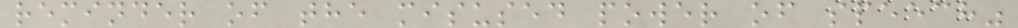reminder of the misused power of speech"
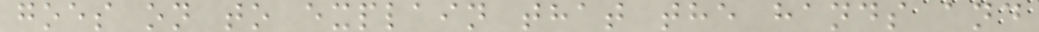goes on to explain that the hands and
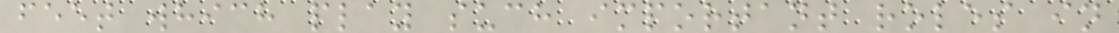feet which play such important roles in
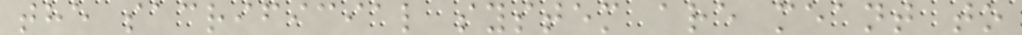the sacrificial system are meant to
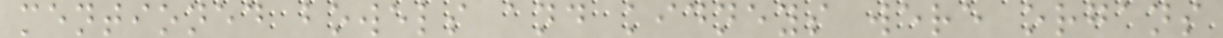mentioned bowels and kidneys were organs
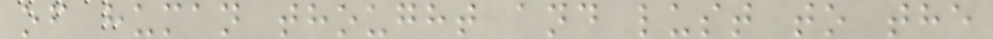of human thought and lust to the
